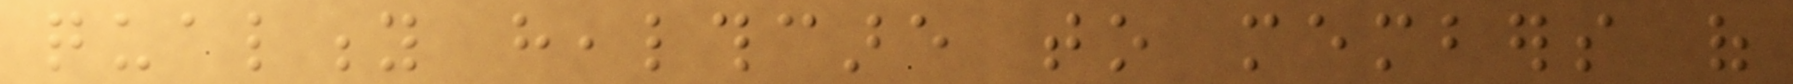quality healthcare to members of
